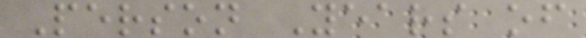Person Years of
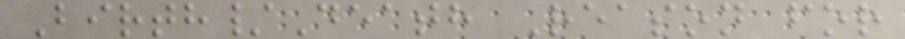Birth/Death Reason for
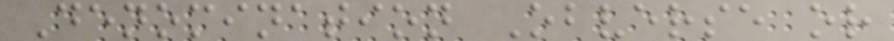Denomination Obverse or
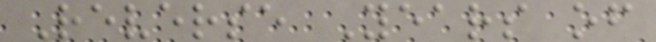Reverse Years of
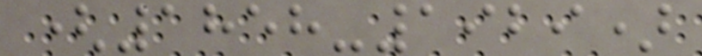(1858-1929)
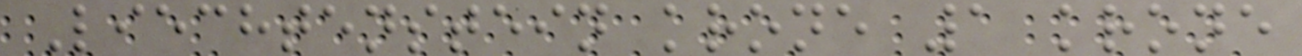Liechtenstein krone 1 krone
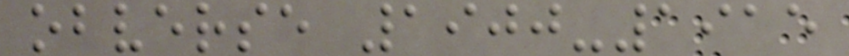obverse 1900-1915
